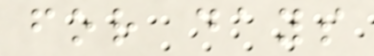for days
